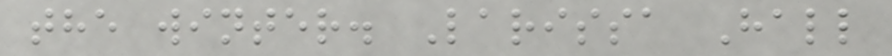the winter. Larissa Hall
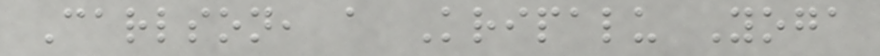Carlson, a Kripalu Yoga
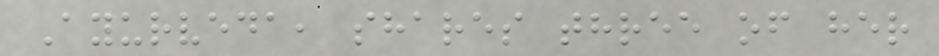Ayurveda, shares three of her
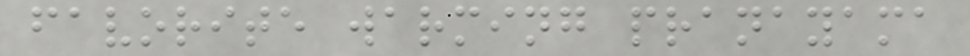favorite warming pranayama
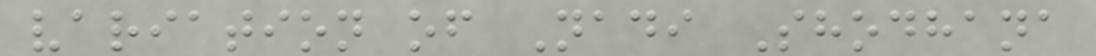variation of Nadi Shodhana
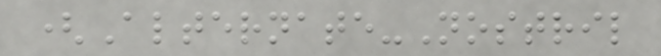(Alternate-Nostril
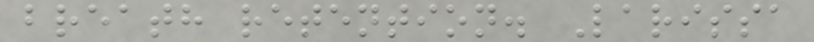breath retention. Larissa
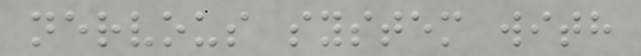nervous system with
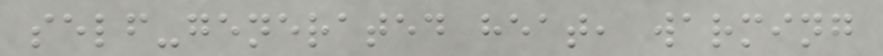self-generated heat, warming
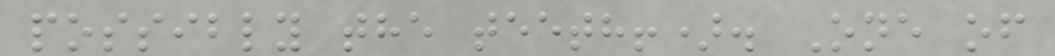possibly the teeth!). One of
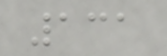131
